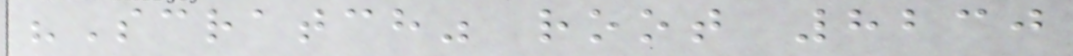"Scratch" root 8230
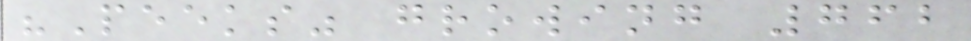"Peeks" growing 762
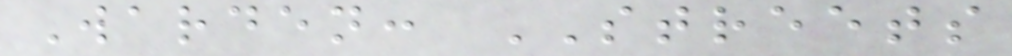Warden: STREETS
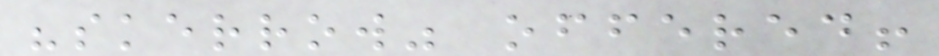"skerrow" offered!
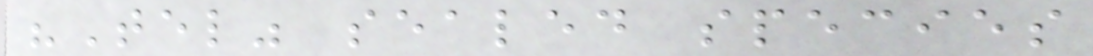"Tel" sealed species
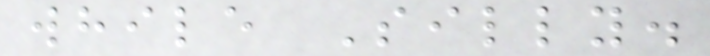while Silly.
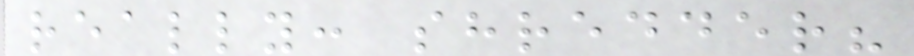really: shredder?
